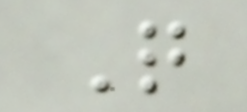Q
